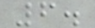6.
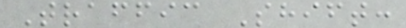Traffic Shift:
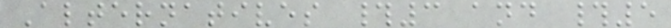Alternatives #3 and #5
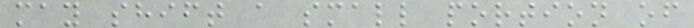may shift a small portion of
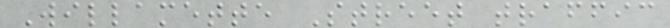Willamette Street traffic
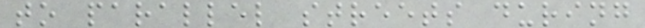to parallel streets during
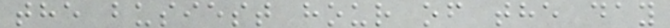the busiest hour of the day
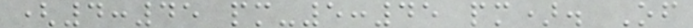(4:45 pm-5:45 pm). Of
